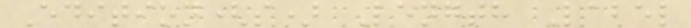Edition(s) Length Label
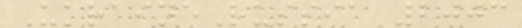UkraineRussia 2003
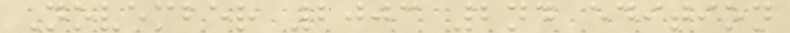November 2003 2nd edition
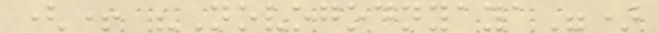(+ "Novogodnyaya")
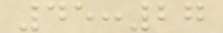45:27
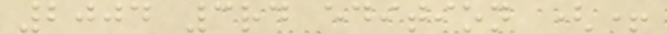2004 3rd edition (+
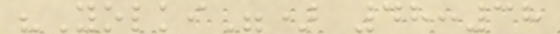"Yolki") 48:38
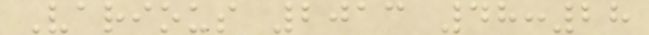Various 2013 48:28
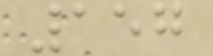157
